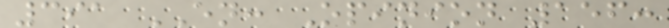391 EN: Opinion 156:
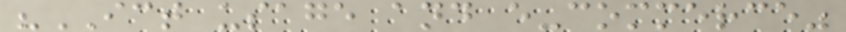"ICT usage and e-commerce"
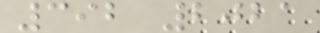392 2021
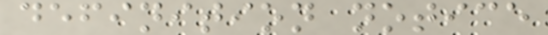definition notice
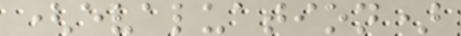(evaluation)
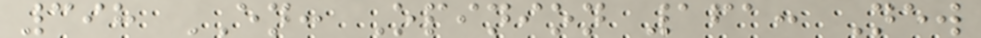398 EN: Opinion 161: New
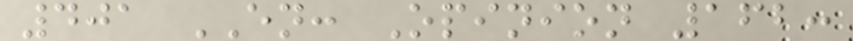401 EN: Opinion 162:
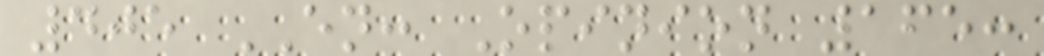405 EN: Opinion 165:
